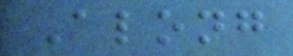Along
